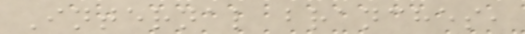Internal branches,
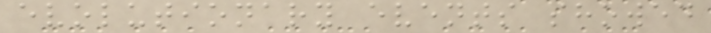evolutionary events showed
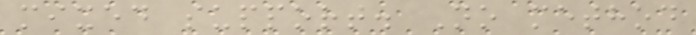mixed support. No method
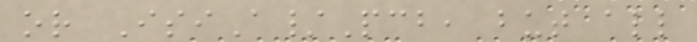or IsiA/Pcb, but all
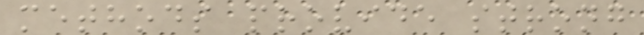methods provide strong
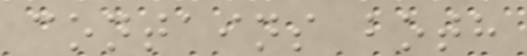contains both
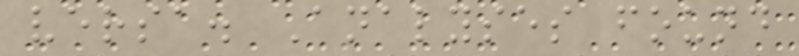versa. Analyses found
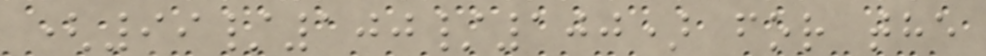(99/100/100) for the
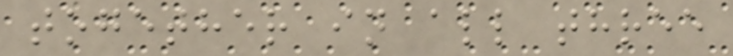together in all three
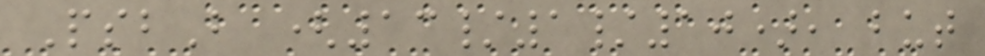PsbB (13/1/10), but
